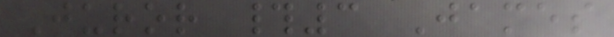Juror #3 James
